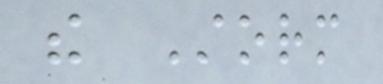the Storm
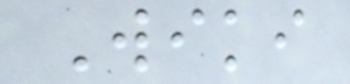Wiki
